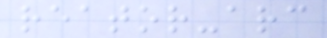reator-arc
